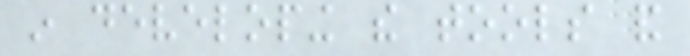in developing the tools and
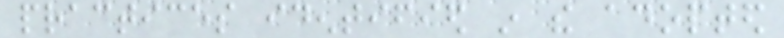practices identified in the adopted
